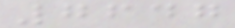7647
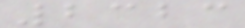2323
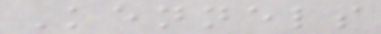Kennels
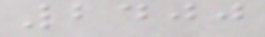2400
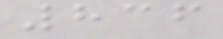836
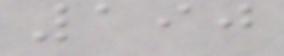190
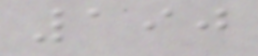190
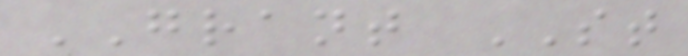GRANT ST
